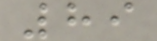89
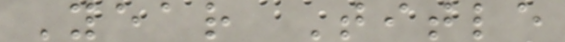Year Title
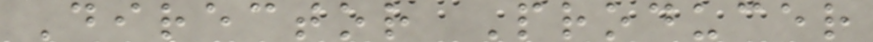Director Producer
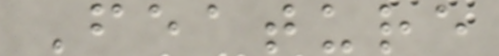Feature
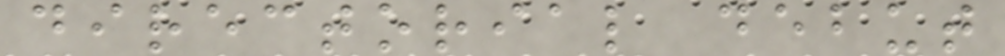directorial debut
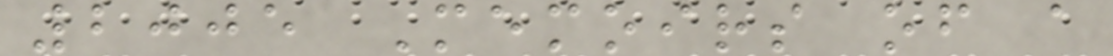2005 Memoirs of a
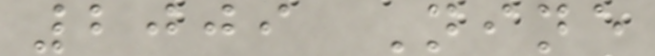2009 Nine
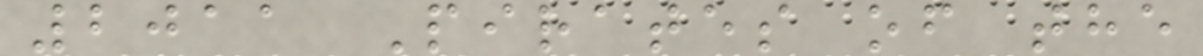2011 Pirates of the
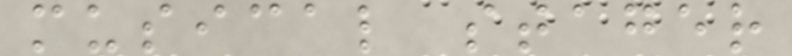musical stager
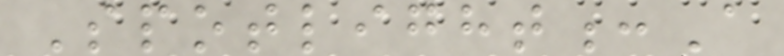Spotlight:A
